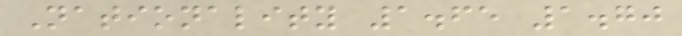Nationality 1.65 1.70
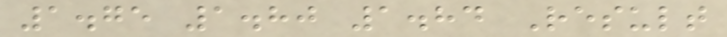1.75 1.80 1.84 Result
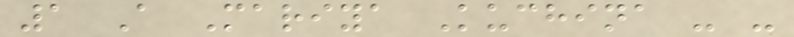1 A Mariya Kuchina - -
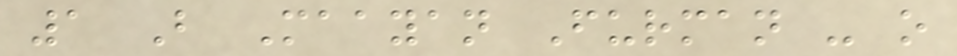1 B Maayan Furman - o
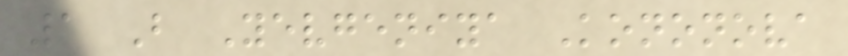1 B Yevgeniya Kononova
